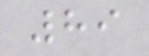89
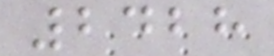2428
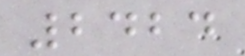2424
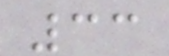33
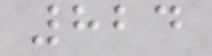824
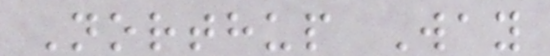Northup Way
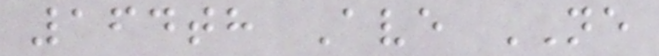164th Ave NE
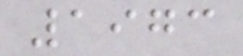1973
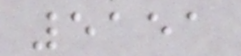5151
